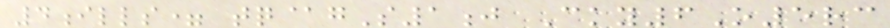4ills= tq@gS1j Cky6O5rc
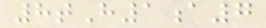8tH1a7
